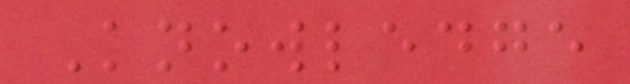Knowledge
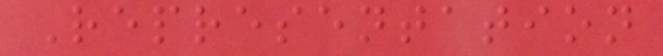Representation
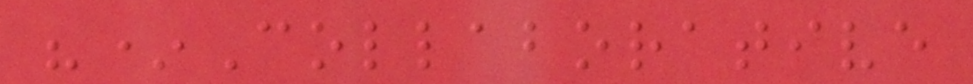"*Collaborative
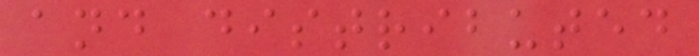and distributed
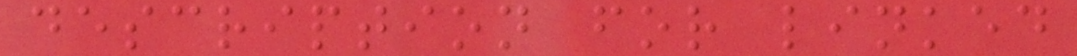description for linked
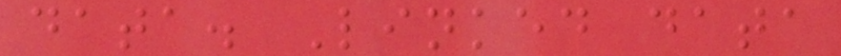data. Linked data
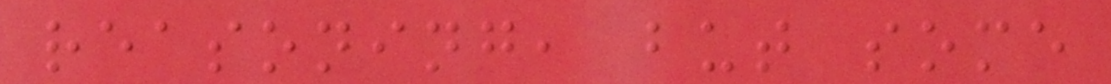reasoning, but some
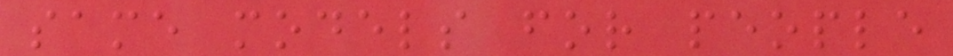same models for people
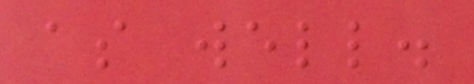as well.
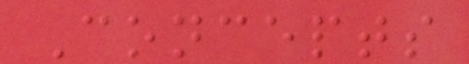Concepts
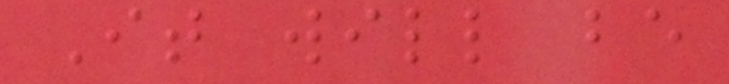It will be
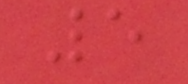5
